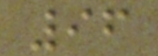96
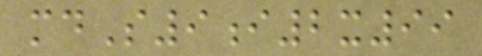mdS9i2x99
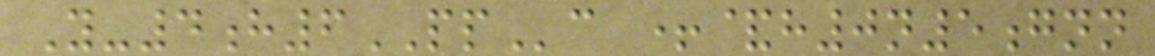Y-4h6PPc +&h0n5gnn
